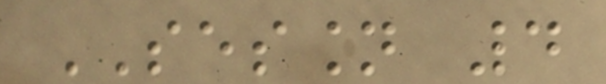SESSION 4
